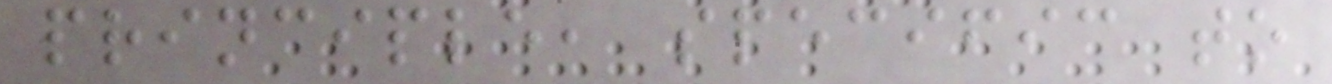principle, specific to
